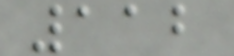112
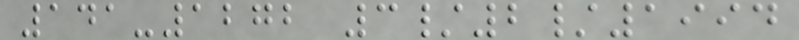141-1272 3/2/1994
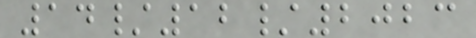14/12/2023
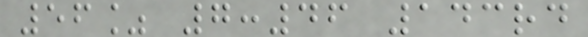56% 7:46 143rd
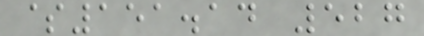$151.14 527
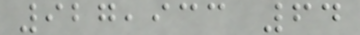927,933 64
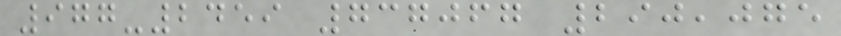977-2459 737067 290,075
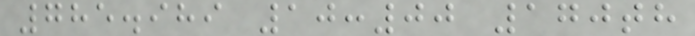785.989 10:00 170th
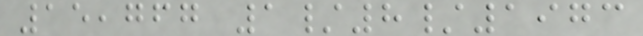15,767 1/8/1973
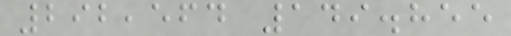292,564 149.855
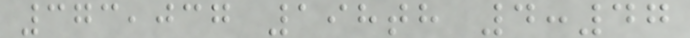373,037 198th 4:47
